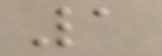1
